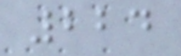224
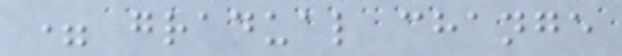= gradual change
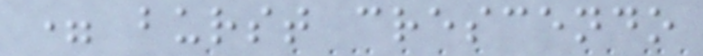= burst crescendo
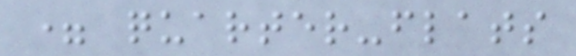= quarter-flats
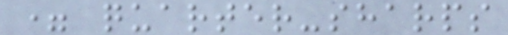= quarter-sharps
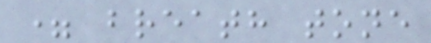= breath tone
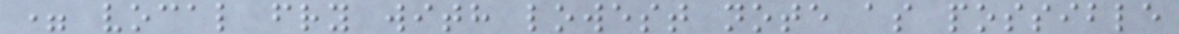= vocal fry with lowest note as possible
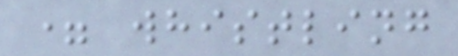= whistling
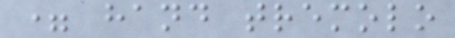= hand tremolo
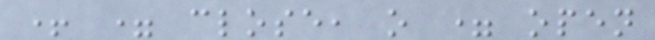+ = close, o = open
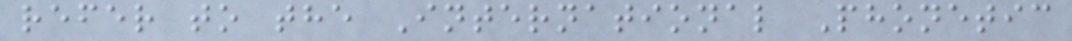refer to the International Phonetic
